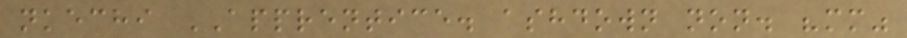nkechi APPRENTICE. ashdown non. "mm"
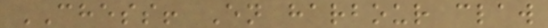CHESS! En harbour claw
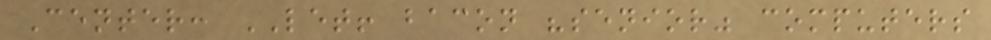Center: LET! bacon "senior" computers
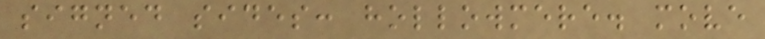signed sides: hollowmere. move
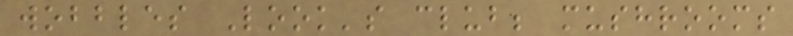wobbles Look's club; mushrooms
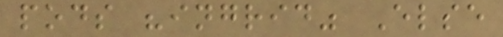pods "ingrid" Else
